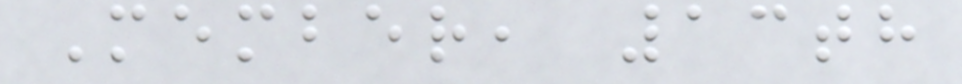Member, 13th
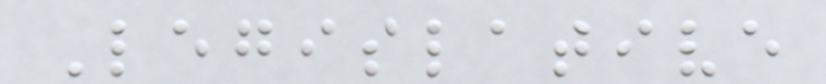Legislative
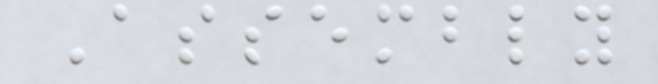Assembly
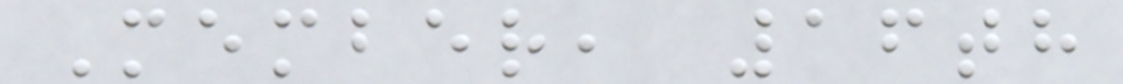Member, 16th
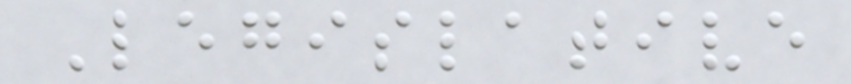Legislative
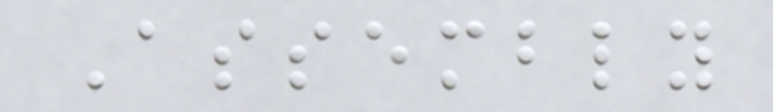Assembly
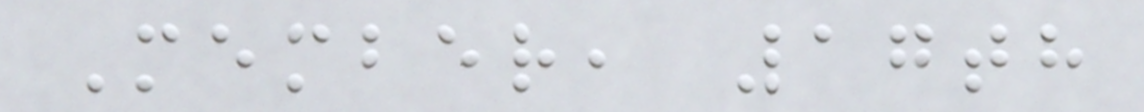Member, 17th
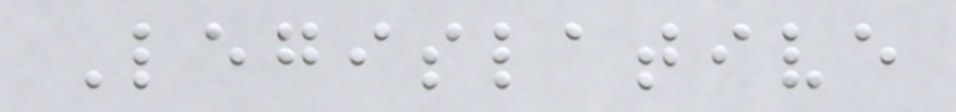Legislative
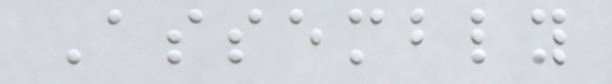Assembly
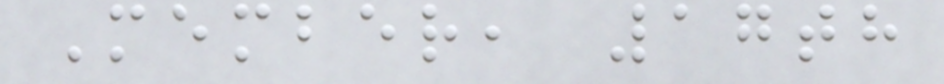Member, 17th
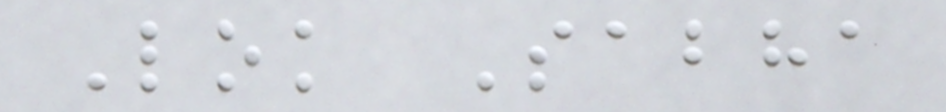Lok Sabha
